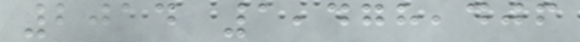2014 1,478,406
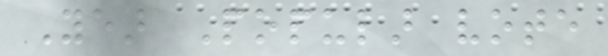Year Popular vote
